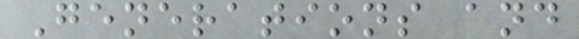Generations and
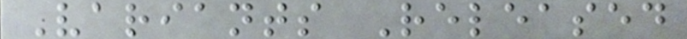Variants Released
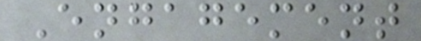Engagement
